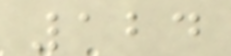124
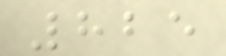825
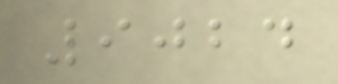9024
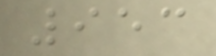953
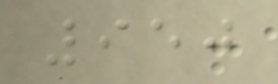950
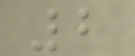2
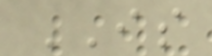IS
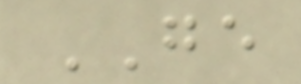GE
